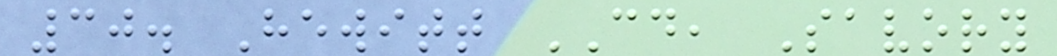30. Hewitt CD, Savory
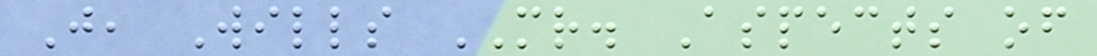J, Wills MR. Aspects of
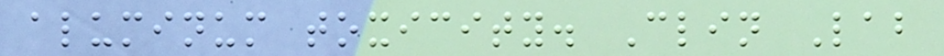aluminum toxicity. Clin Lab
